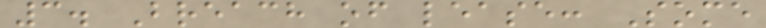3. Breach of lease: Some
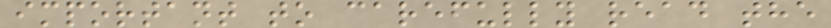important to carefully read the
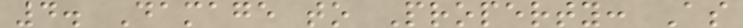4. Damage to Property: As
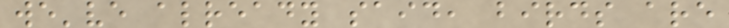we've already said, birds are
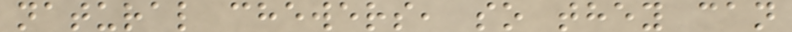natural chewers, so they can
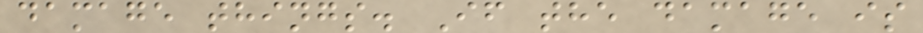damage things. If the damage is
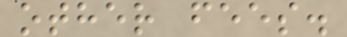other fees.
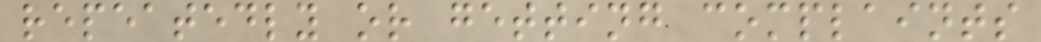repeatedly or getting complaints
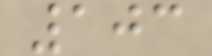103
